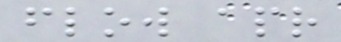flow apr
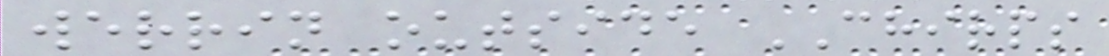werrin outside CHIRPS
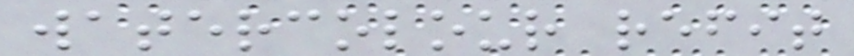watercolour refit
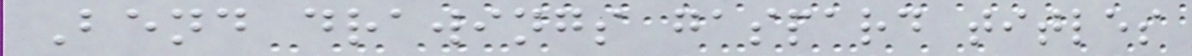Bend drawings gaspard titles
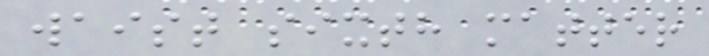waist sixth matter
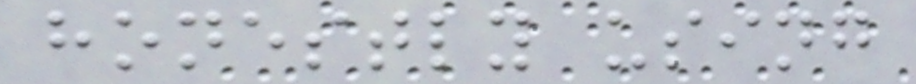honestly using
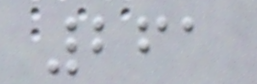261
